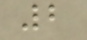2
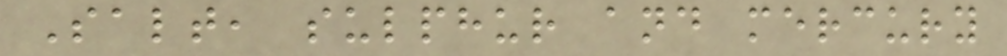Salt, sulphur and mercury
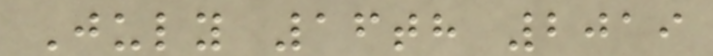July 16th 2019
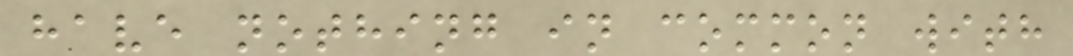have nothing in common with
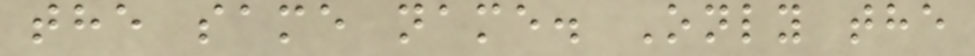the same name. Only the
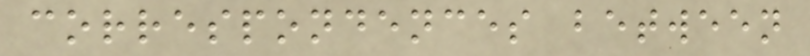correspondences between
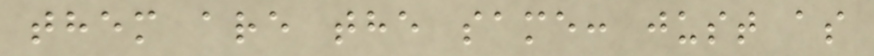them are the same: just as
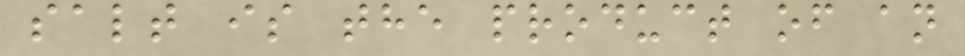salt is the product of an
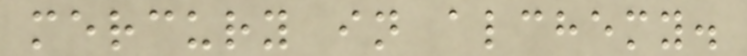mercury in alchemy.
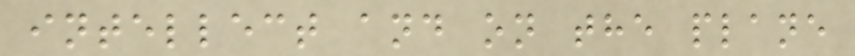intellect and on the plane
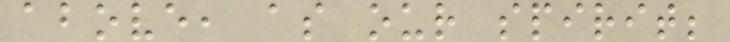above, as our spirit;
